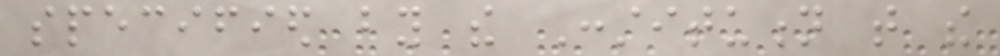specified by the Constitution that the
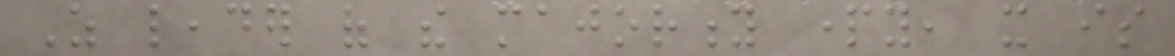As leader of the majority party, it is
